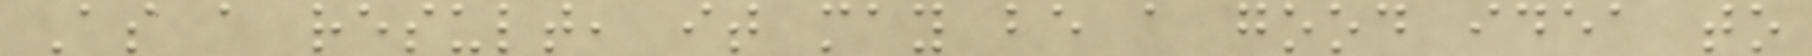As a result, it may be a good idea to
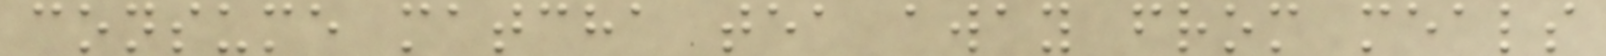consume matcha tea away from meals
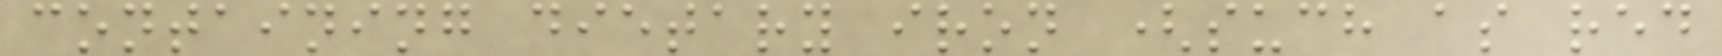containing dietary iron (such as red
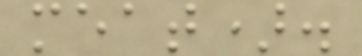meat).
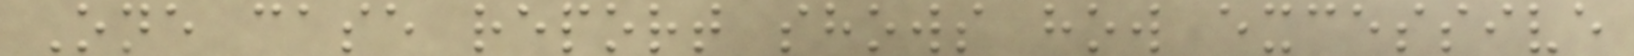One case report shows how excessive
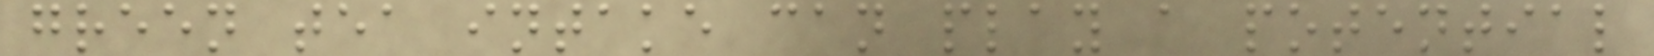green tea intake can play a potential
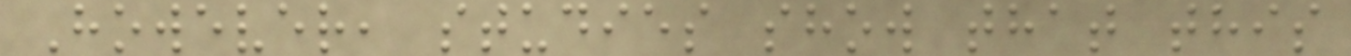However, studies show that this
